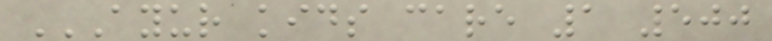AYUR KIDS CARE 1 500
